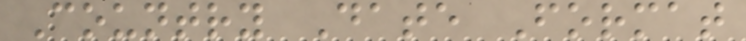Country Date Format
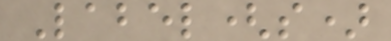Label(s)
